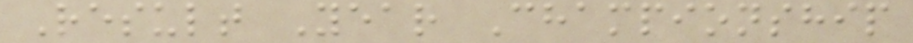Result Year Championship
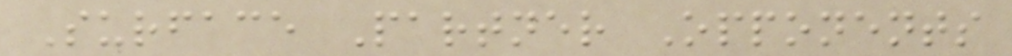Surface Partner Opponents
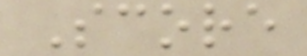Score
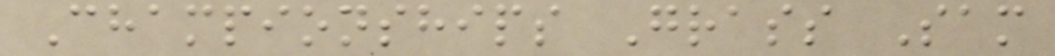Championships Grass Sam
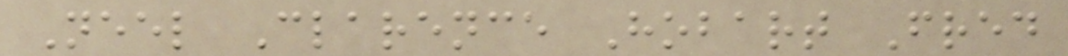Neel Clarence Hobart Fred
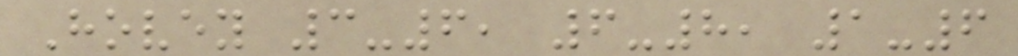Hovey 3-6, 6-8, 1-6
